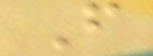From
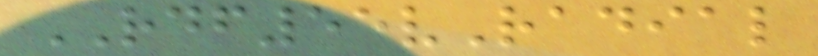RDF55vRadial
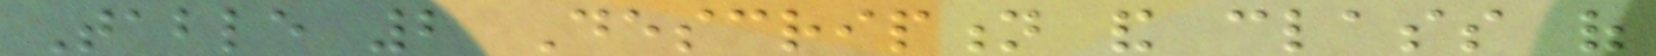Table 2 Description and class of
